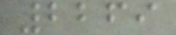2269
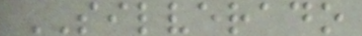SILVERADO
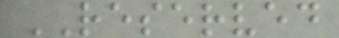RESERVED
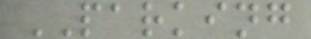PARKING
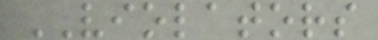VIOLATORS
